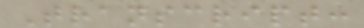Transcript:
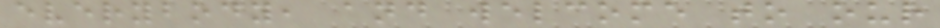everybody, and welcome to our
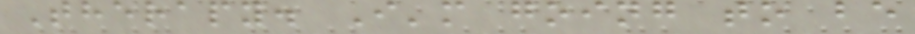Therapy. I'm going to be
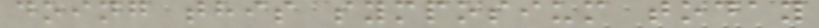doing this symposium today
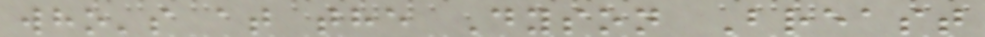who's at the Dyson Breast
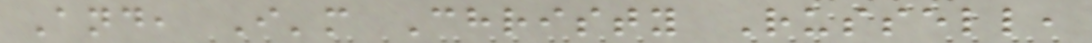And, I'm Christy Russell,
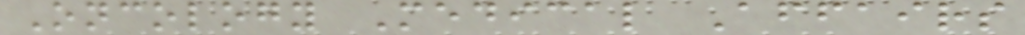Oncology Medical Affairs
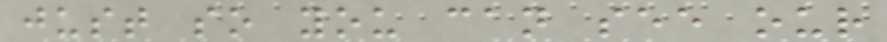just so you can see our
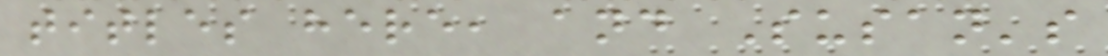titles here, and Susan's
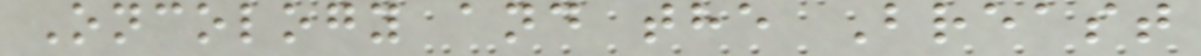Oncology and the Breast
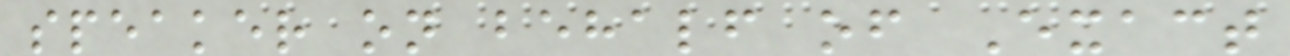speaker on behalf of Exact
